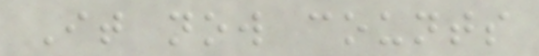It now counts
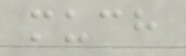much
